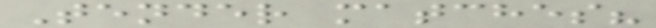Tender matches?
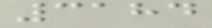3184
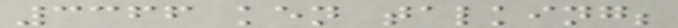3366 ken talking;
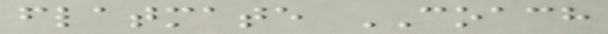flatmate COACH
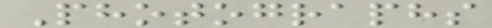Photographs
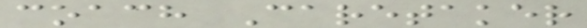coach Caretaker
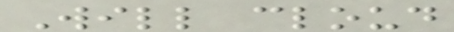Will cloud
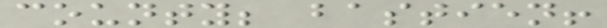county; bastien!
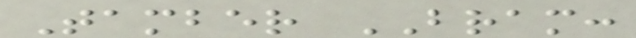Tamber BRAM:
